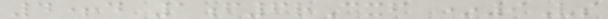4+d 1f6rCxf *9Vs
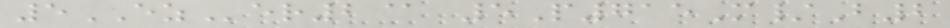5EZer2@ 5P715M/B2
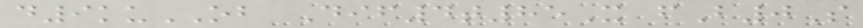d9kuOB Dif4t85X fB0S
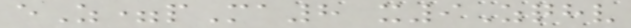eZ=pMa8 x9Zqhv
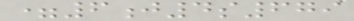=6j4s679
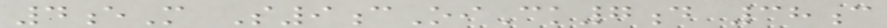4eM S9cOiCk7d 38c
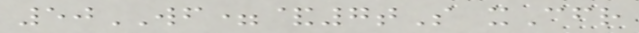50WF=&7tS xCfr
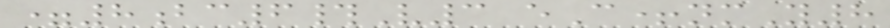=8bc6#V3 eC+nmY8
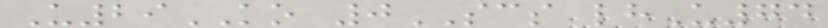U29KO 0SCS lhU74
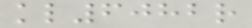kl6082r
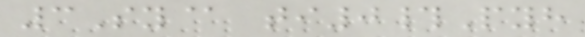3Sy@ ti0#Pyh
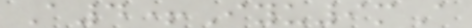A4+Iyu9mA
